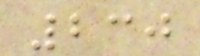230
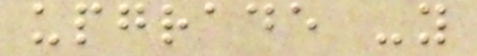upgrade -y
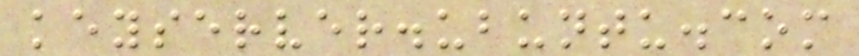keyserver.ubuntu.com
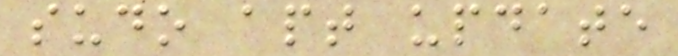sudo apt update
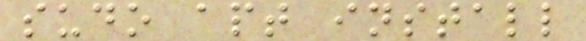sudo apt install
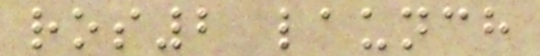ros2 launch
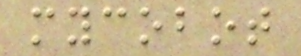mycobot
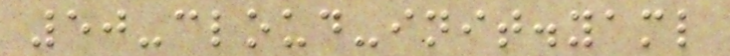50-cloud-init.yaml
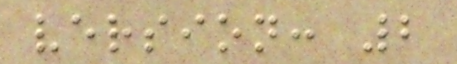version: 2
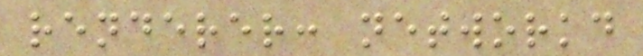renderer: networkd
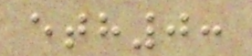eth0:
